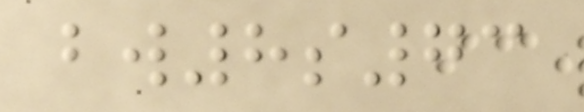bw8s73
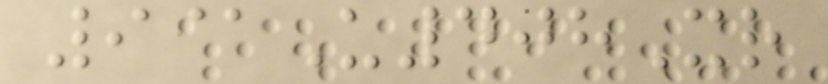9@U408Xr
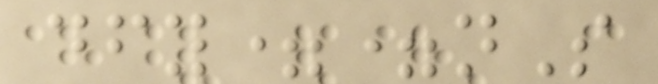dfy==nS
